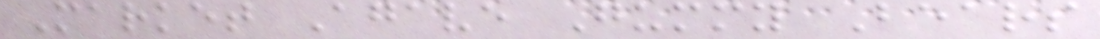Market Agave Gummy Bears
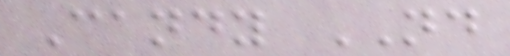Candy ND
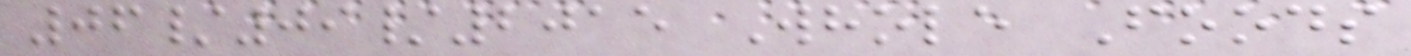06/09/2015 Whole Foods
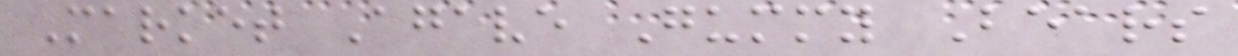Market Agave Gummy Bears
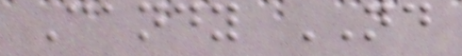Candy ND
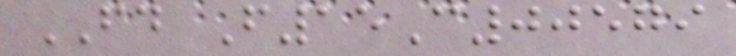FD F15C00579
